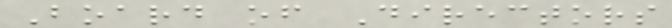Board of Directors
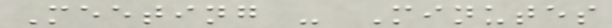Meeting - Minutes
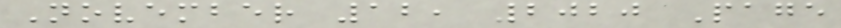November 12, 2020 Page
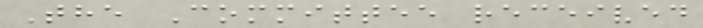The Committee received
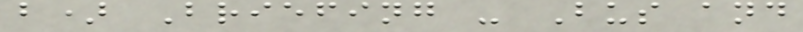b) Briefing - Bus and
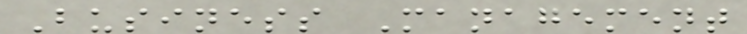Business Management
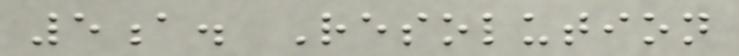5a. Resolution
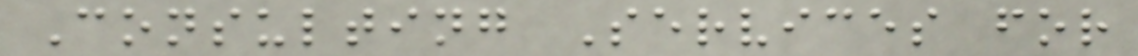Consulting Services for
